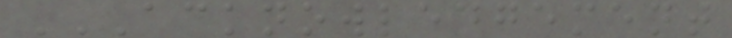ACKNOWLEDGEMENT
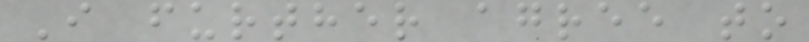I further agree to
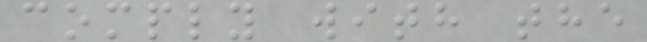comply with the
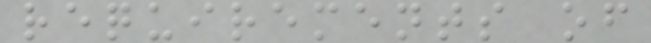requirements of
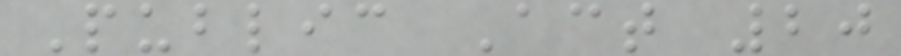Public Act 20
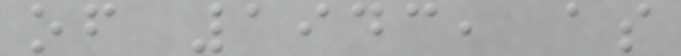of 1943, as
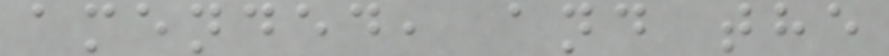amended, and the
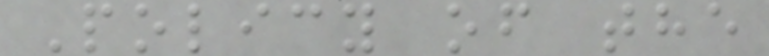Policy of the
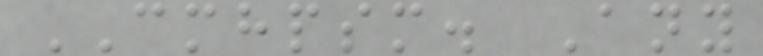CMHPSM. Any
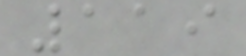119
